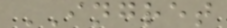INGRET
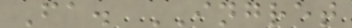Fa. INGRET
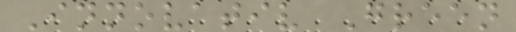Innovativ Green
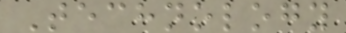Technology
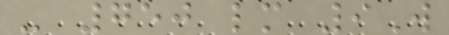- 750 lm 9W
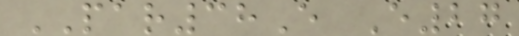PAR38E E27
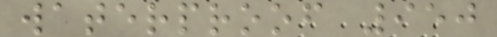waterproof 950
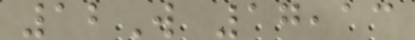12W 17,13
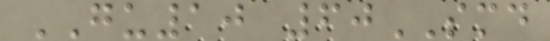GU10 60SMD
